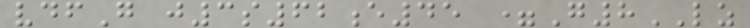vdfG j3s62e45 =G8LZ
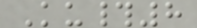Ku#8
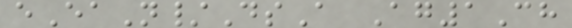eEaN/DsA Ag1Ch
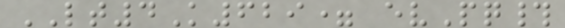LT4K629= evPq#
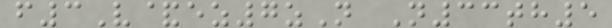f3V&ez7zN N33th5
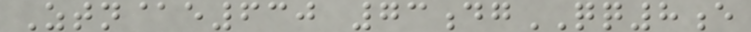Ztn@e630 73dgQQ8e
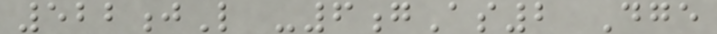522jL -6gAs2 Dge
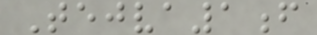Tejva1f
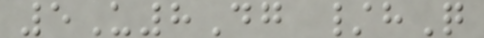5U8Dg /hQ
